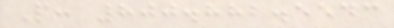P: 800.882.5543
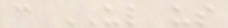c UL us
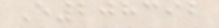E208392
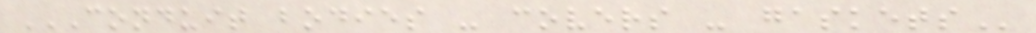CONDUIT BODIES - COVERS - GASKETS
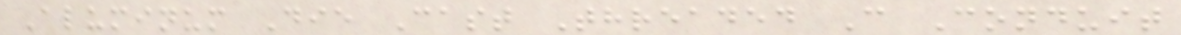Aluminum Die Cast Threaded C Conduit
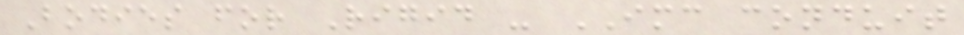Bodies for Rigid - IMC conduit
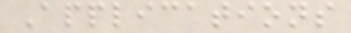Applications
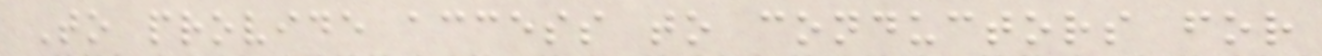To provide access to conductors for
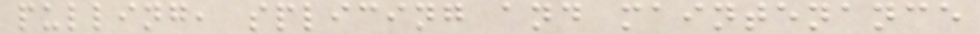pulling, splicing and maintenance
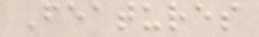Features
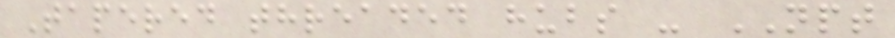Tapered threaded hubs - NPT
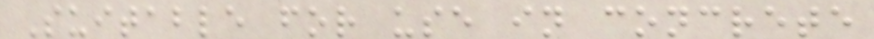Suitable for use in concrete
